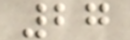27
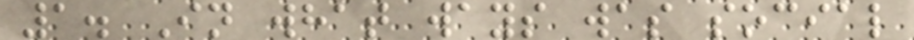1. In what ways was social
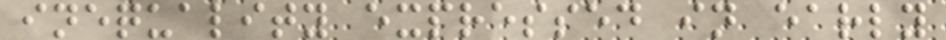inequality expressed in early
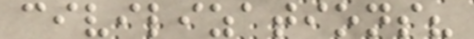civilizations?
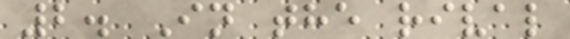2. In the rival
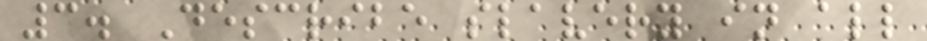3. Describe slavery in all
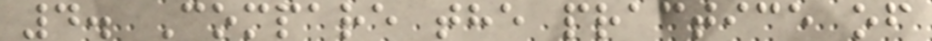4. Compare the practice of
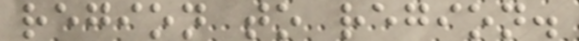region to region.
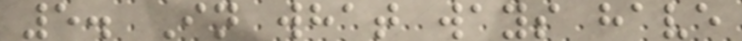5. In what ways have
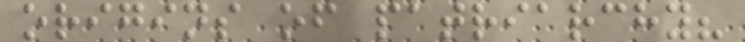origins of patriarchy?
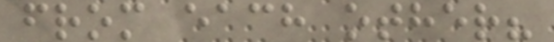from each other?
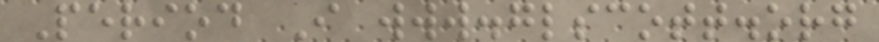Period I www.glscott.org
